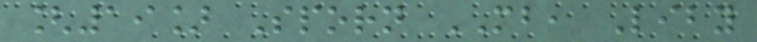[19] Sporn MB, Liby
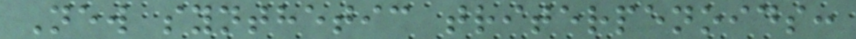New synthetic triterpenoids:
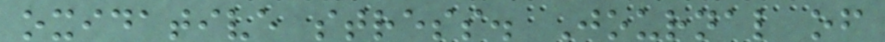oxidative stress. Journal of
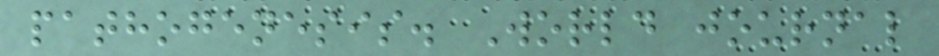pathogenesis. World journal
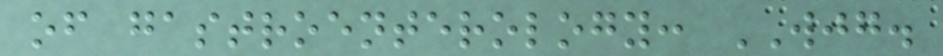of gastroenterology: WJG.
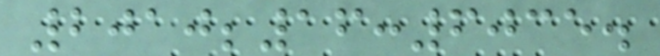2010;16:6035.
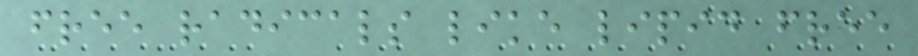free radicals like lipid free
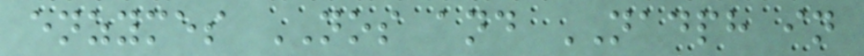enzymes NOS and NADPH in
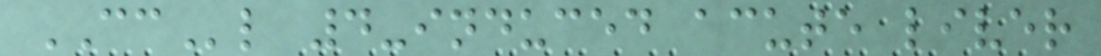CCl 4-induced acute liver
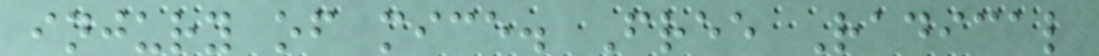injury of mice. Free Radical
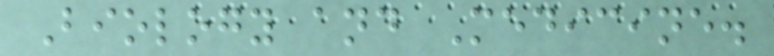Biology and Medicine.
